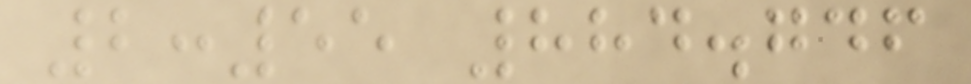2:55 884.746
